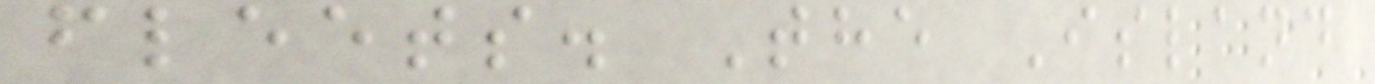fleets. The Island
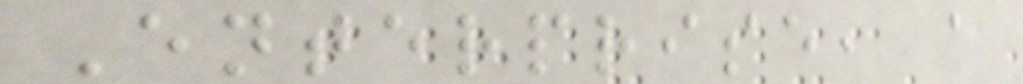Enterprise, a
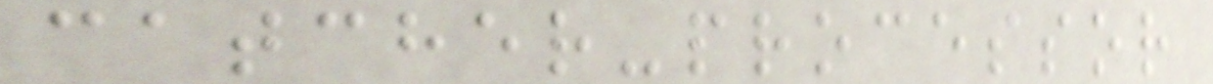catcher-processor
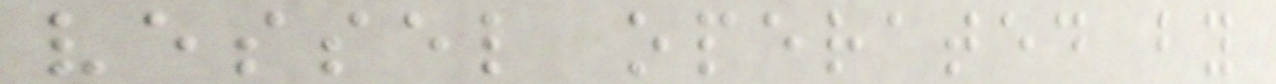vessel operated by
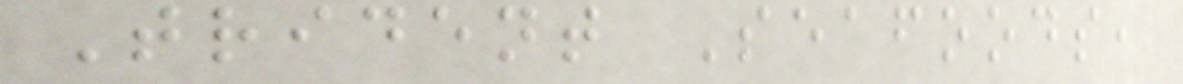Trident Seafoods,
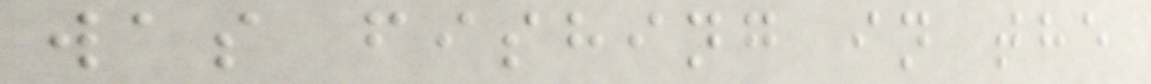was fishing in the
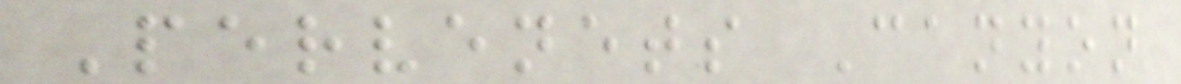Pervenets Canyon
